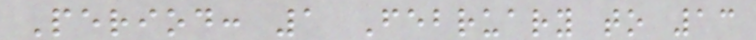Period: 1 February to 13
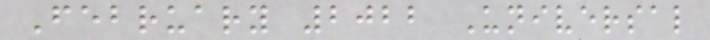February 2022 Universal
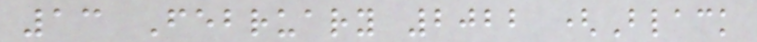13 February 2022 (Black
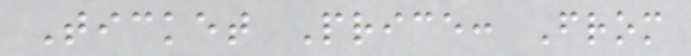Ticket Price: From
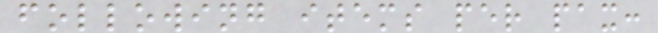following items per pax:
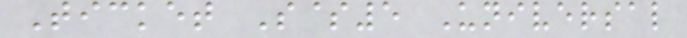Ticket S$5 Universal
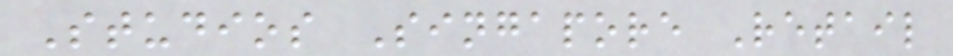Studios Singapore Retail
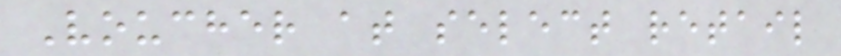Voucher at select retail
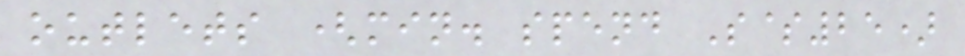outlets (min. spend S$25)
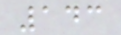143
